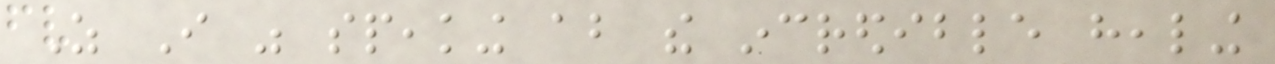As I was speaking about the incredible healing
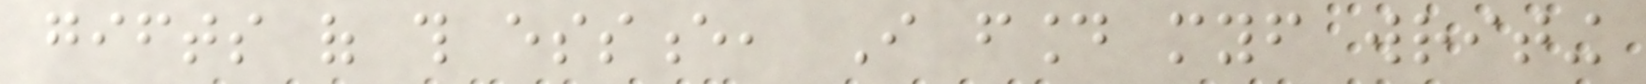gifts of this essence, I found myself writing
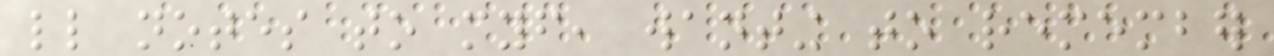little notes to myself, wanting to remember
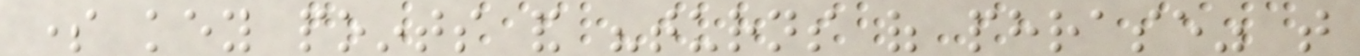some key points and "turns of phrase" that
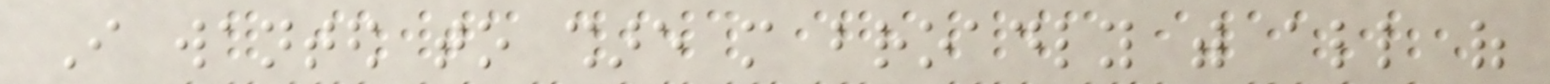I wanted to share more broadly with all of
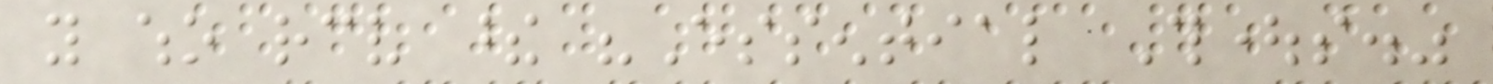you who receive these "Essential Thoughts."
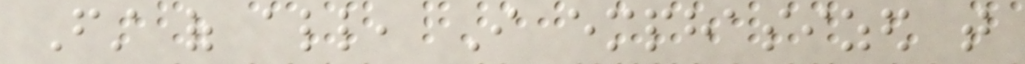First of all, I emphasized that
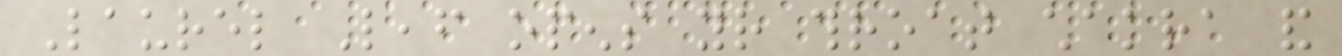Laurel Leaf opens your throat chakra and
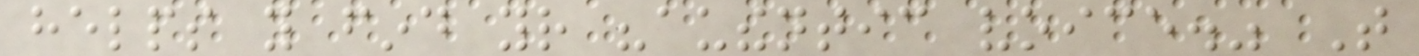helps you find your "authentic voice." That
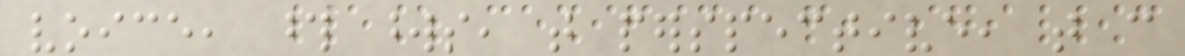voice, those words, that perspective, that can
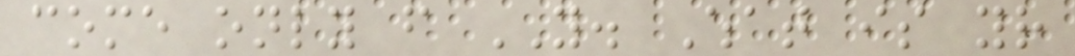come only from YOU. What is your
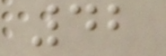42
